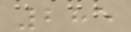285
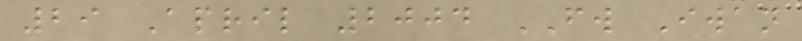29 April 2004 FW Iwan
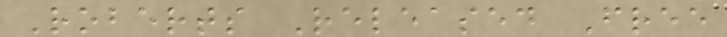Roberts Released Free
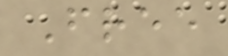Free
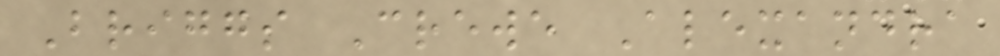Briggs Crewe Alexandra
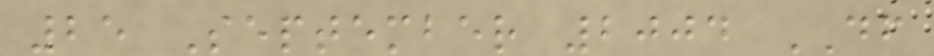25 September 2004 DF
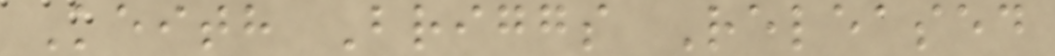Keith Briggs Released
